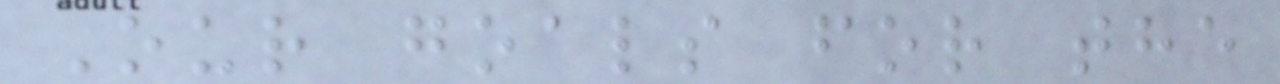Our goals for the
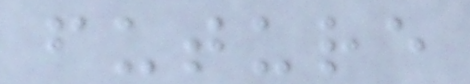future
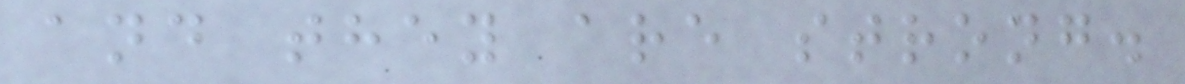and they are strong.
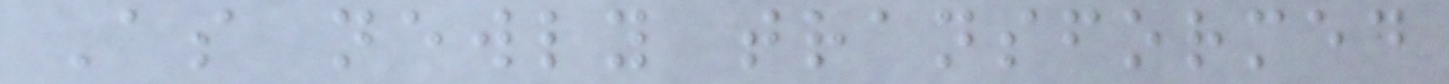As newly transformed
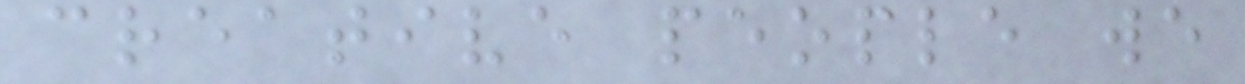creative people we
